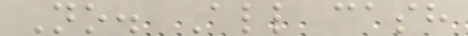No. All cash
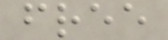free
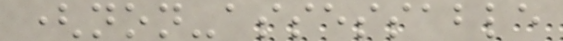(non-assessable
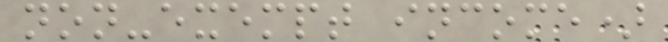non-exempt income)
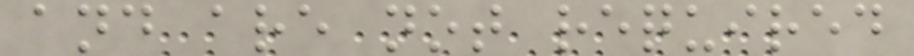and are not required
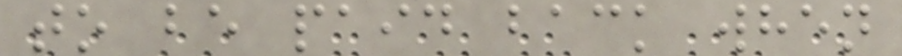to be paid back when
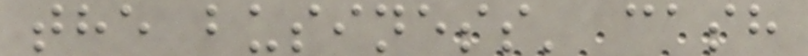the business' cash
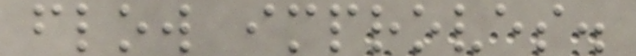flow improves.
